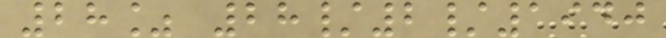28% 28/2/1940
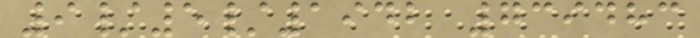9/5/1942 739483
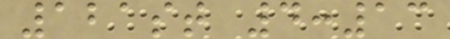121st 4:13
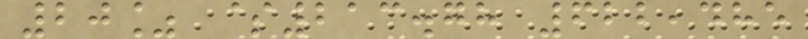20% $213.78 622,485
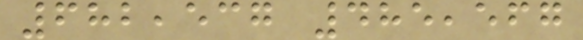682,537 485,567
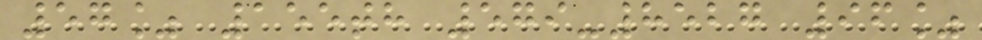57% 155th 579-8527 96%
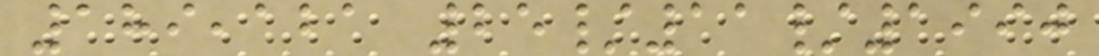189,121 25/11/1990
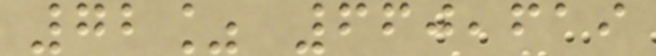72% 660,619
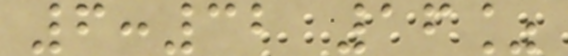6:32 16%
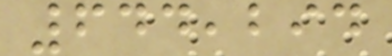644,294
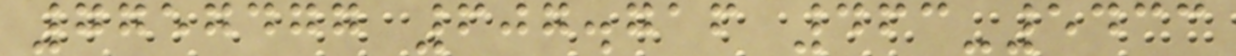7757477 607.716 463-5433
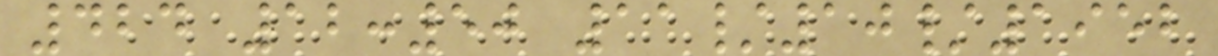424 12:50 11/10/1952
